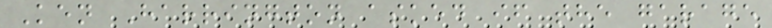Ken Harrington asked if the garage
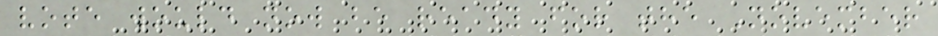vote would now be ready for the November
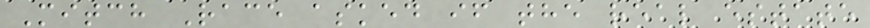Mitch Race asked if the real estate
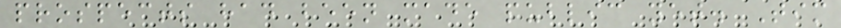prospects had been made public yet. Tim
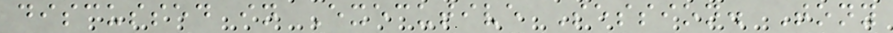discussed in Executive Session. Tony
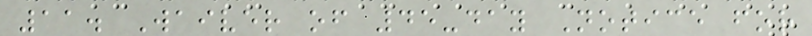11. Waiver of 45-day Notice for
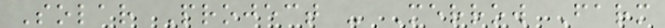Solar Project - Merrow Farm
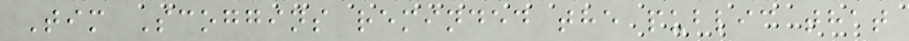Tim Scoggins reminded the public that
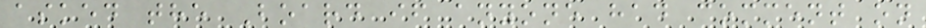asked the Board if anyone had comment on
